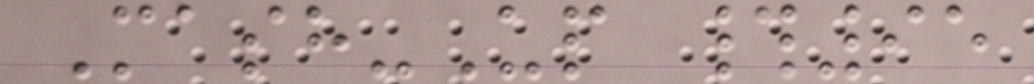Mash-Up #95
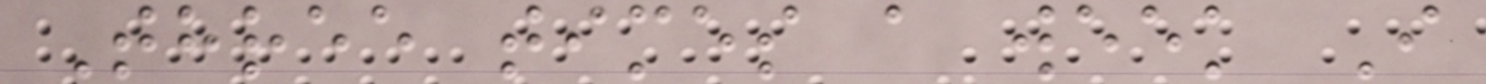Three times a week I
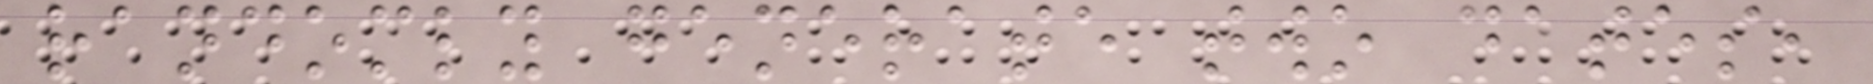randomly generate two dates,
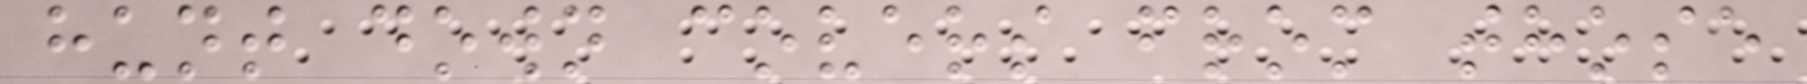hunt down covers from those
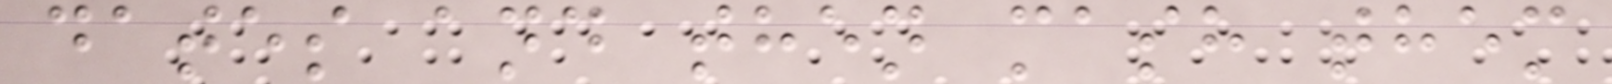dates and then mash them
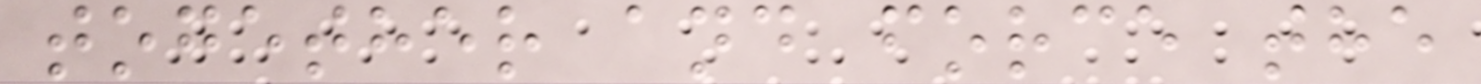together and force the
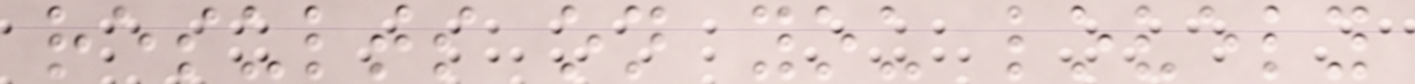results on you lovely
